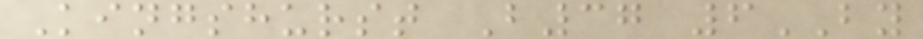Kingshurst B37 6BY
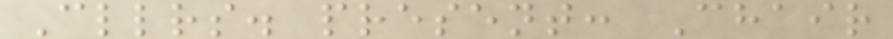Cllrs. present: Chair
